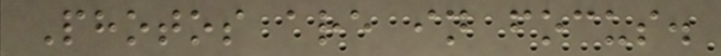Photos are in focus.
